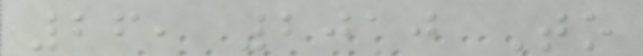26, 2010 To
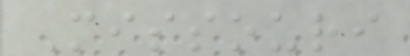Missouri
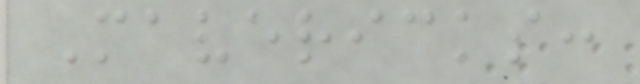Mavericks:
